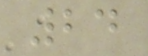24
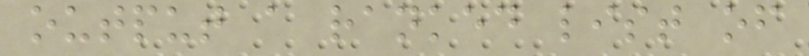output a ranked list of
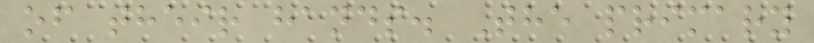of their hands. The primary
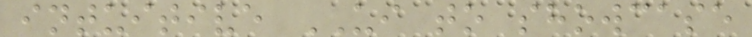intuitive UI to showcase
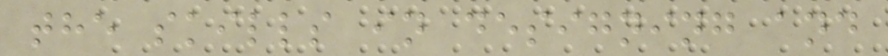the skills in designing and
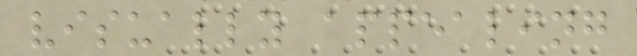visually appealing
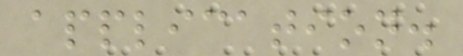application.
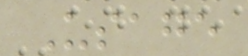Usage
